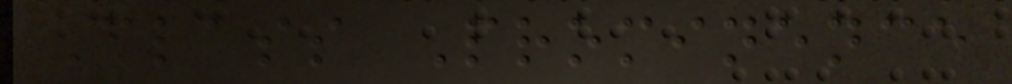Class Prominence
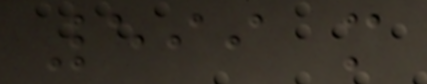599 m
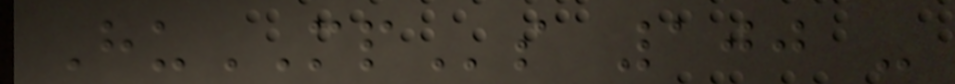HuMPs 100 -
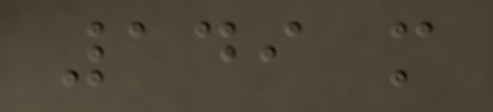149 m
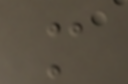m
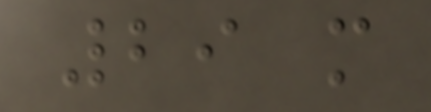29 m
